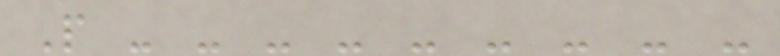P - - - - - - - - -
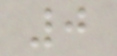0
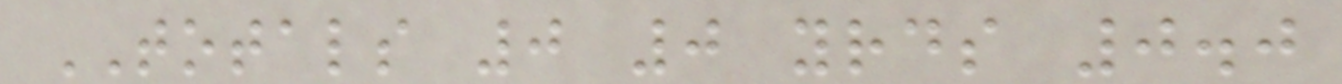TOTALS 0 0 yrds 0.0
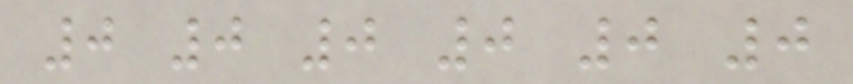0 0 0 0 0 0
